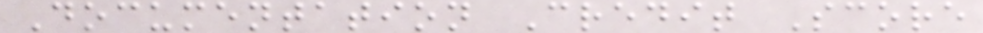Documentation Credit Score
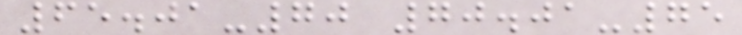65.01-70 70.01-75
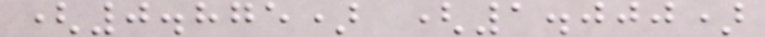(0.875) (1.000)
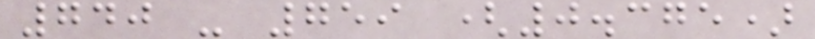740 - 759 (0.375)
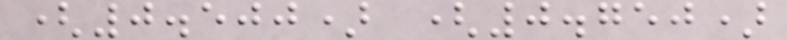(0.500) (0.750)
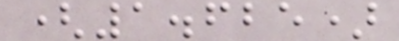(1.625)
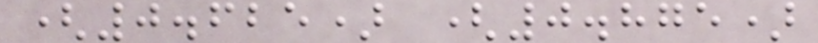(0.625) (0.875)
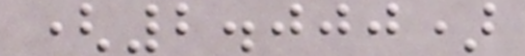(2.000)
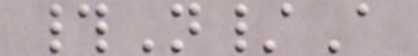#N/A
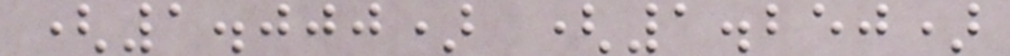(1.000) (1.250)
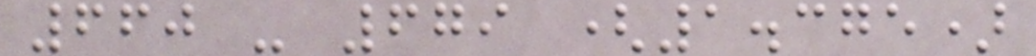660 - 679 (1.375)
